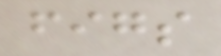figs
